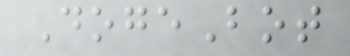DogeBot
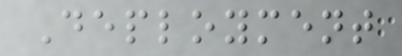Deployment
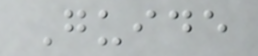Guide
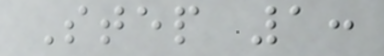Step 1:
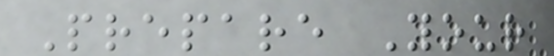Prepare Your
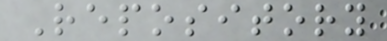Repository
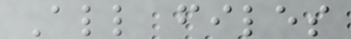All files
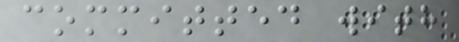committed with
